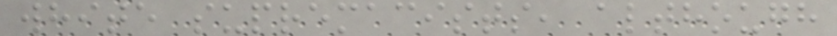white supremacists, although
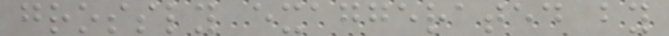grossly exaggerated by
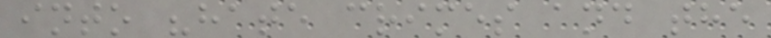into "hate crimes and the
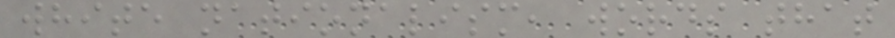white nationalism, words that
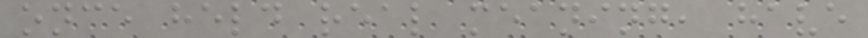once held real meaning, have
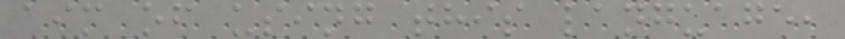aim of using this language,
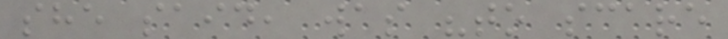she said, was "to scare
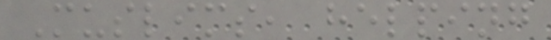Muslims, helping
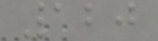120
